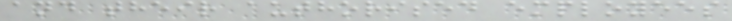and their authorised employees
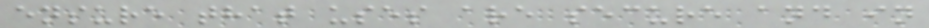ensure that uses are secure and in
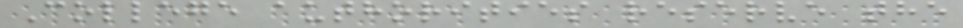College authorities reserve the
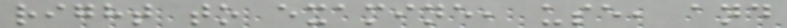right to examine, use, and
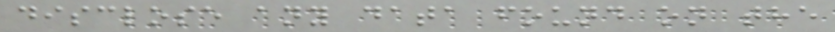disclose any data found on the
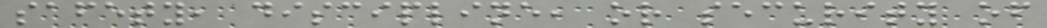safety, discipline, or security of
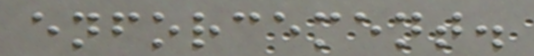enforcement.
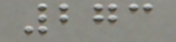273
